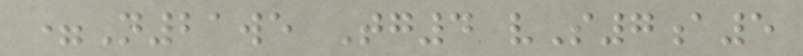=N21we Tg4 vS7a5
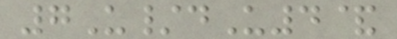7U/dU4&
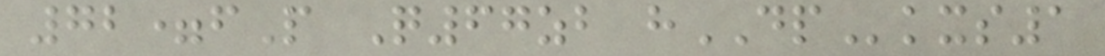72=fP Q67zb hDPkxs1
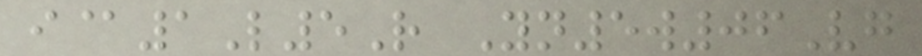i@1L5R Yn5w06Vg
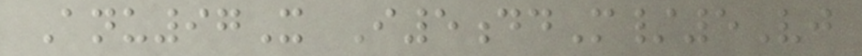Anu97X I5ddM/5Vj
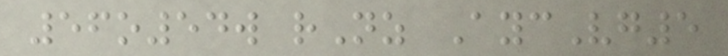56o54w rNz AycVg5
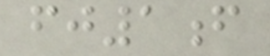fj1f
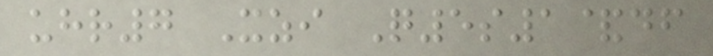uhr7 Xzi Q5s1&df
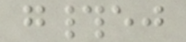g#ej
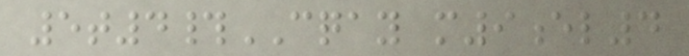5t4#CQAY m9el4
